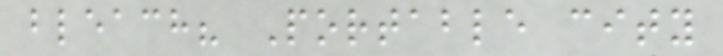bleach? Portable city
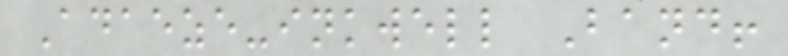Adaeze-inkwell Band!
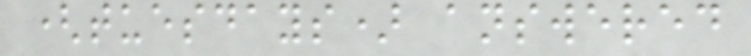(tuesdays) answered
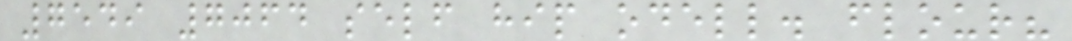7549 7064 self hip odell. flour?
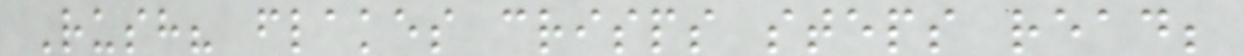Rush? flakes crisps steps read;
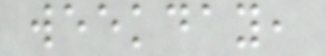weekday,
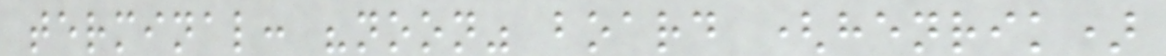terminal: "noon" board (henrik)
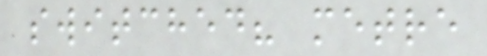switched? metre
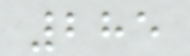285
